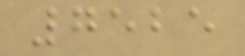7525
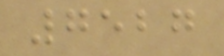7527
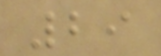29
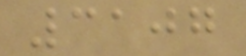3107
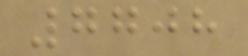7708
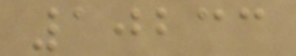10233
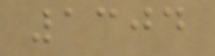1304
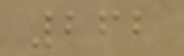262
